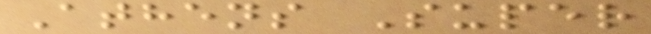Athens Super
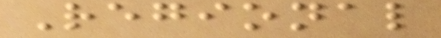Regional
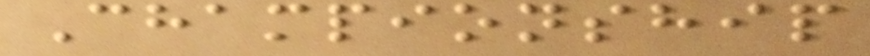Championship
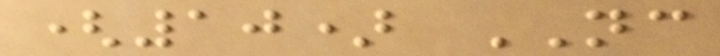(10) NC
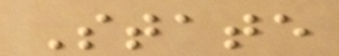State
